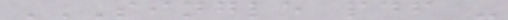SINGLE PDF -
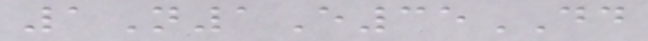1N1E35DD
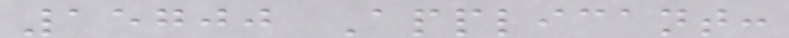15700 Applicant:
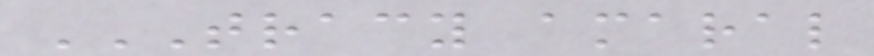TRACY AMARAL
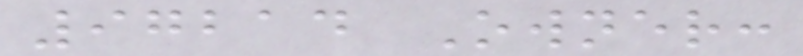97214 Owner:
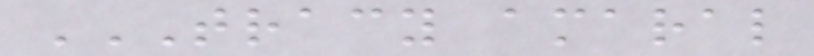TRACY AMARAL
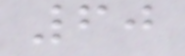60
